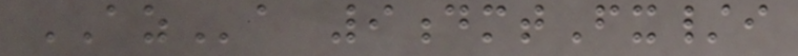AZa 9dmtFx/i
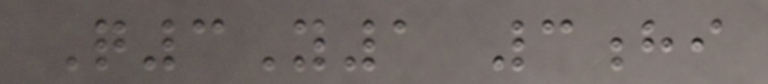Q3Y1 3hi
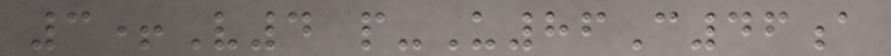3+V4 p-U86C46a
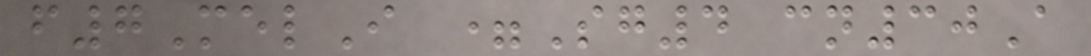f7MelI =Sg4 cn30A
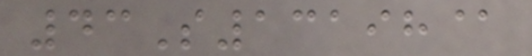43S13198@
